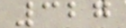327
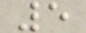5
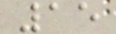15
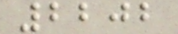2202
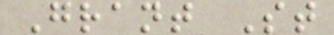Grant St
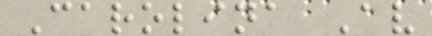Carolina Av
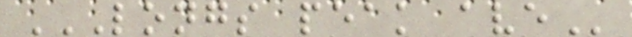LONGS PEAK AVE
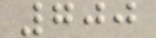700
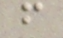f
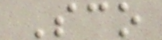Sco
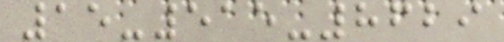15-515-8629
